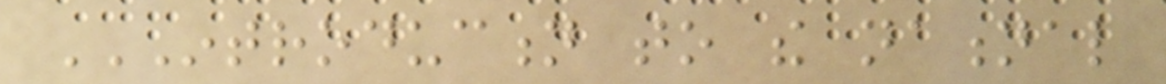INTRODUCTION TO THE NATIONAL
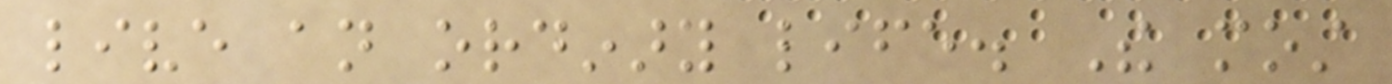live an ordinary life. The most
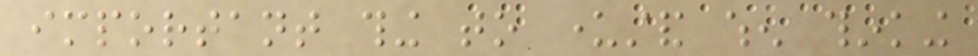important thing to understand when thinking
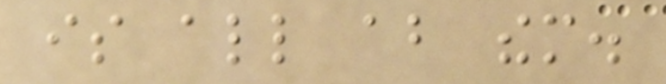is all about them.
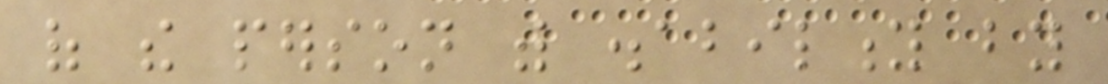of the person with disability by
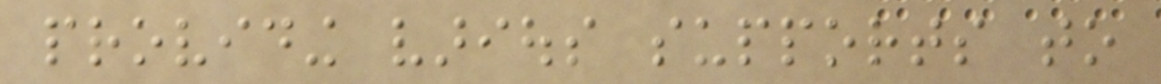providing various supports to
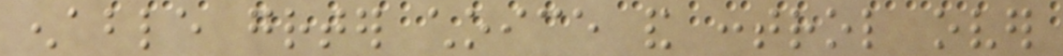enable greater choice and control over
